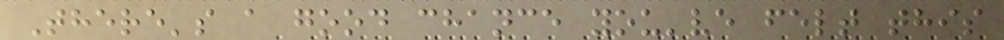There's a good chance you've felt this
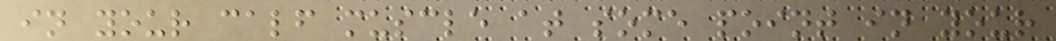in your calf muscle at some point in your
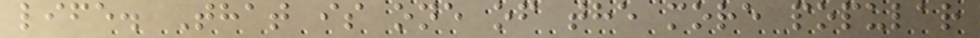life. That is one of the more popular
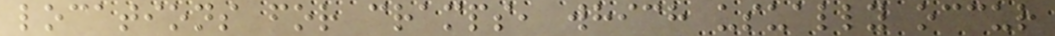locations for cramps, which usually occur
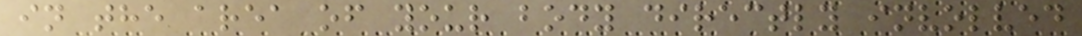in the area of your body directly involved
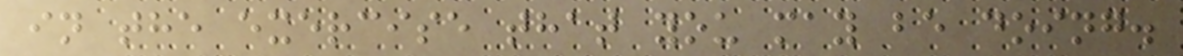in the exercise that you may be doing.
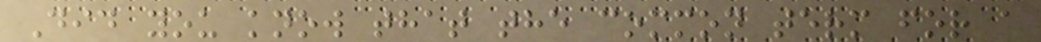Did you know that the common term for a
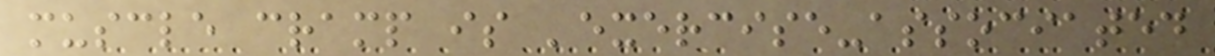muscle cramp is 'exercise-associated
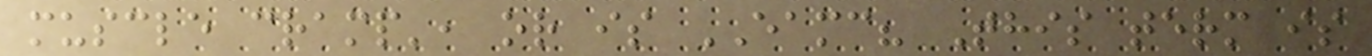muscle cramp', or is EAMC? This term is
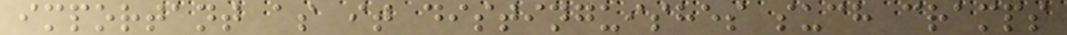important as it distinguishes such cramps
